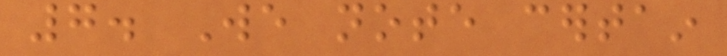7. We note certain
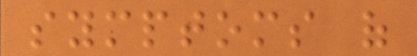symptoms of
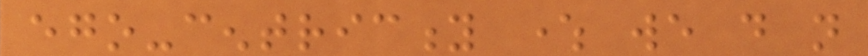ego-centricity where we do not
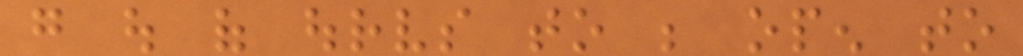go out of ourselves to be open to
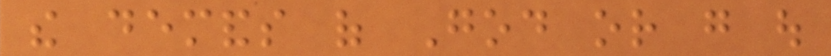the demands of God or go out
